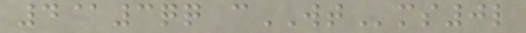4@3qq cWTms0l
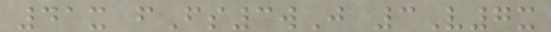41x fFs3wJ 3V7x
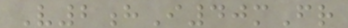V2hI40mFr
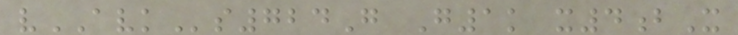vAVKs724G G1k x4bX
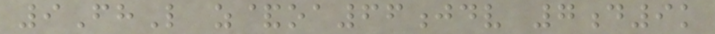9FhL z&oa66jdv 7d9k
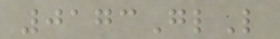0173GlL
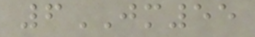6JM55
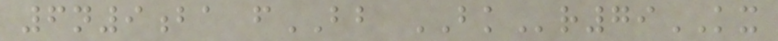6n9ba fBB BKr79KX
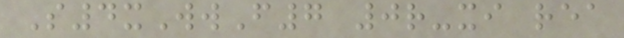S4xWwF7 0r-xi rea
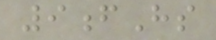9fHs
